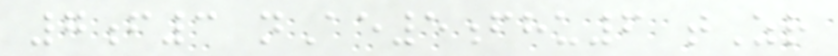7f3 nAe5fhu6 tZr
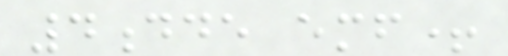4dde emf+
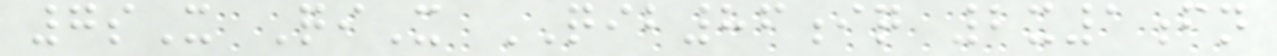7sX QiX QIB86iq 2x1fn
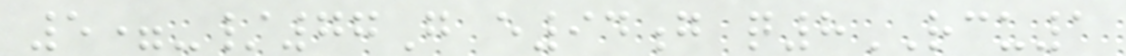5=-/77G e94g q8RCU1
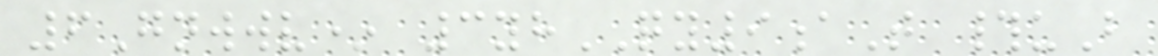6Gnwwv* 3yhQY9aT #uB
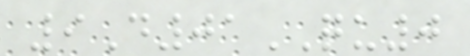9D01QU0
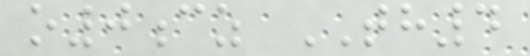o0cz TH4
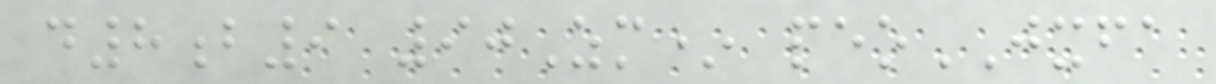d8b9 90Zm* peoJXFA
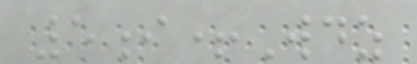5i+Wdz
